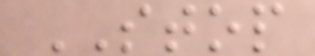STOP
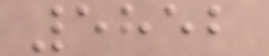5852
